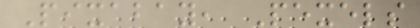Pixabay, Pexels
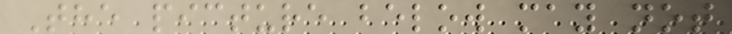The picture below may not
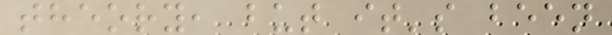theory, but it's been
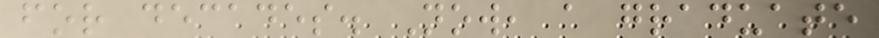for decades. Now, a graduate
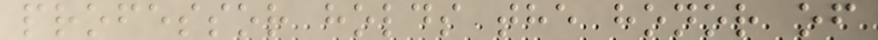professor holds the honor of
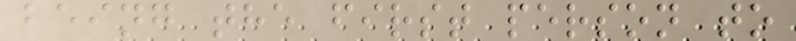being the first person to
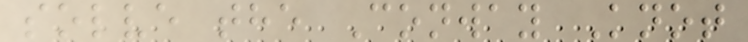solve the Conway Knot
